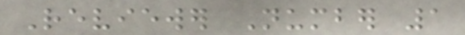Reviewer Number 1
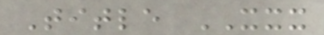Title XXX
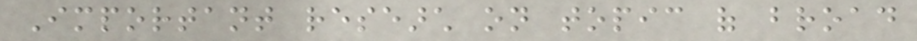Important research on topic of broad
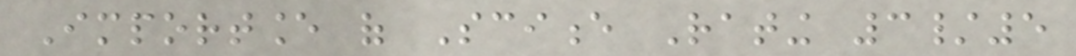Importance of Science Rating 3/5
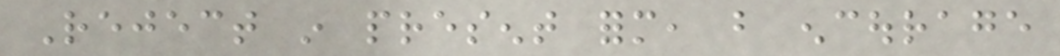Reject in present form, but encourage
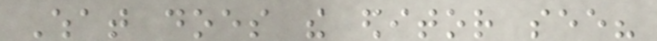What does the editor see?
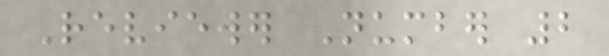Reviewer Number 2
